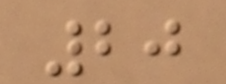20
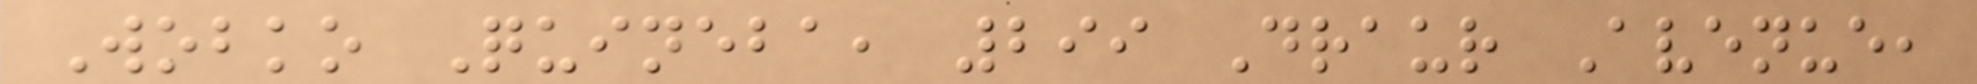Wobko Quineba, 299 Draur Avenue,
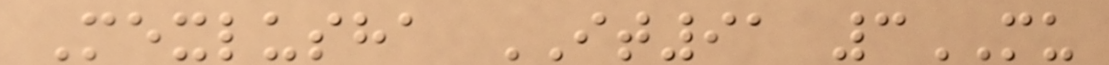Mexlusha IT91 3MU
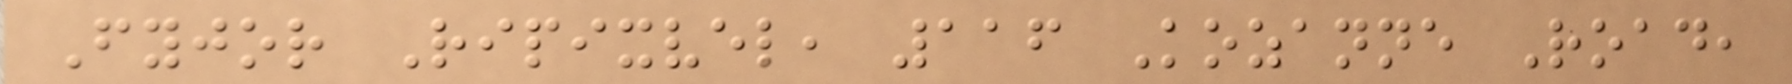Fyjor Ripixvel, 116 Kozanne Road,
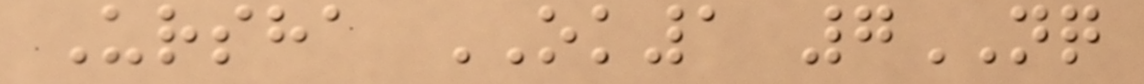Ursha OK1 7NQ
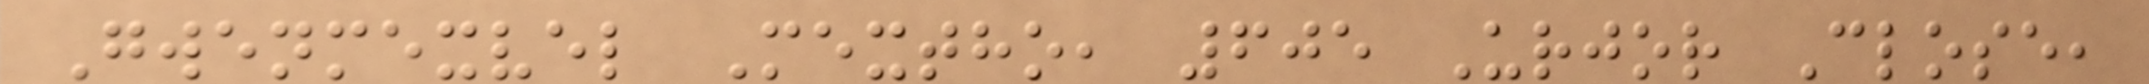Gwenmexvel Mextho, 605 Urjor Close,
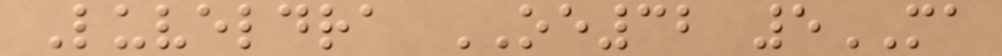Luveldra OE32 5MA
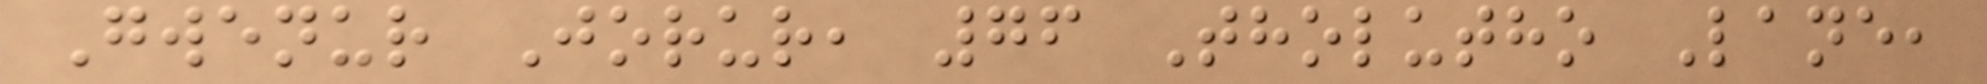Gwenur Jorur, 76 Tholutho Lane,
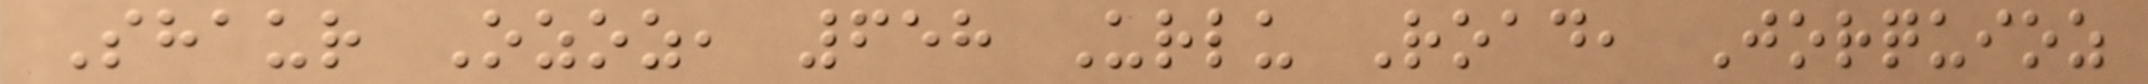Shaur Ozoz, 658 Urlu Road, Jorquioz
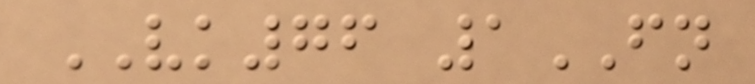VK76 1FN
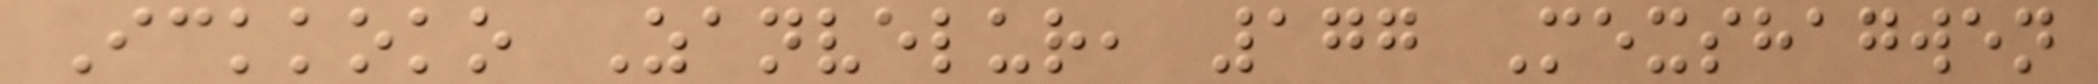Ickkoko Zanvelur, 177 Mexshagwen
